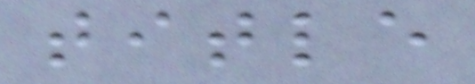title
